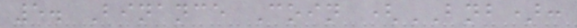5. Binance Coin (BNB):
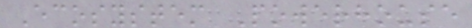Ecosystem Powerhouse
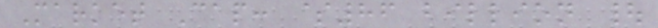Market Cap: $86 billion |
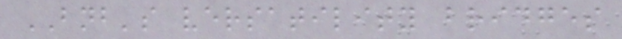BNB's versatility bridges
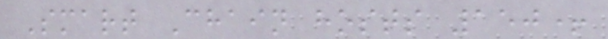Smart Chain hosts 150+
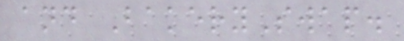and BakerySwap.
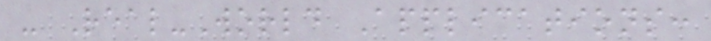- Real-World Applications:
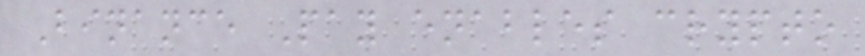Binance Pay enables crypto
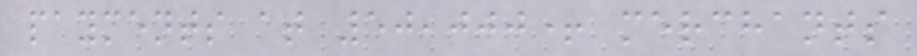payments at 50,000+ merchants
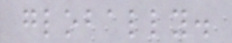globally.
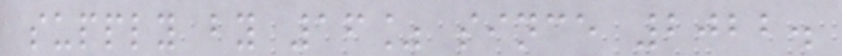supply by 16% since 2022.
